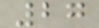27
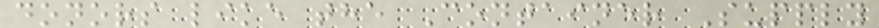donors like the Container Supply
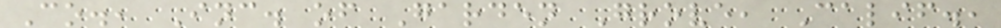Co., Inc. of Garden Grove, Calif.,
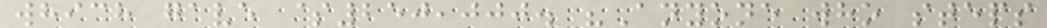which gave $250,000. "Anyone who steps
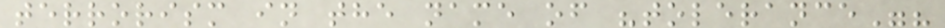terrorism in the name of "tolerance"?
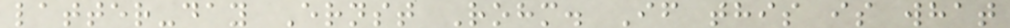latter-day Ernst Rohm. If this is what
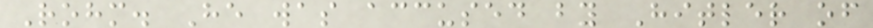Rohm. He was accused by Hitler of
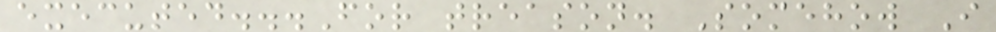executed...For treason. Somehow I
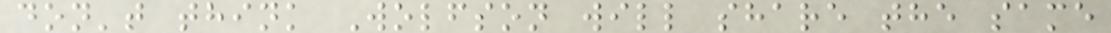don't think Wolfson will share the same
